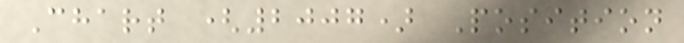Chart (2007) Position
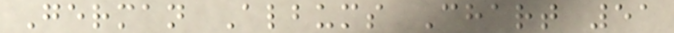German Albums Chart 51
